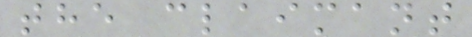the claimant
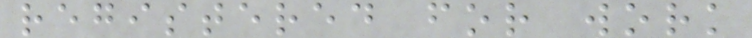registered for work
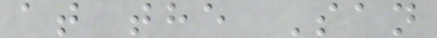at the San
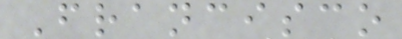Francisco
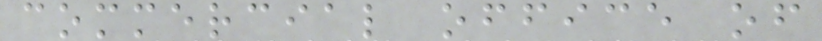commercial office of
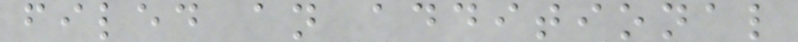filed an additional
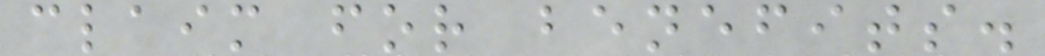claim for benefits.
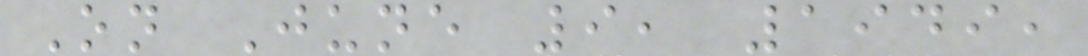On June 9, 1949,
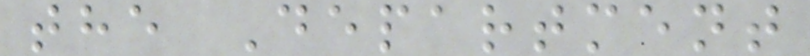the Department
